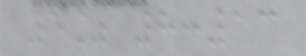5% 8:13
